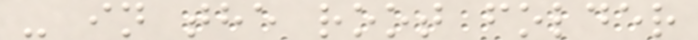- in the root folder
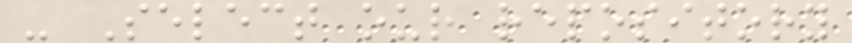- Select our repository
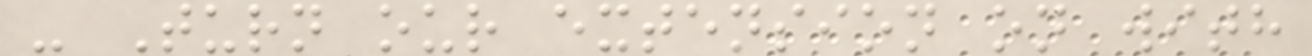- Turn our extension on with
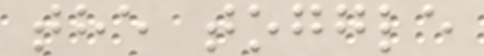the toggle
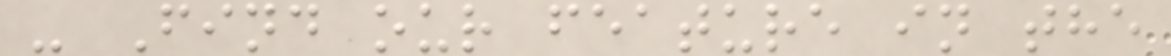- Find our feature in the
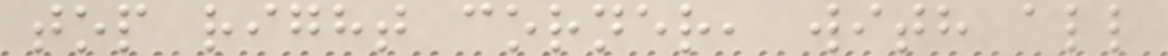top right corner, with all
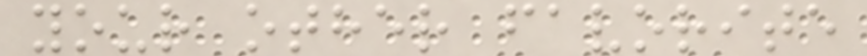your other favorite
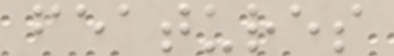features
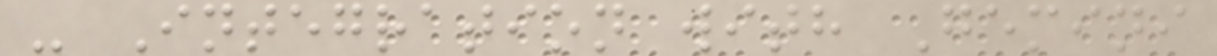- Integration with Gemini
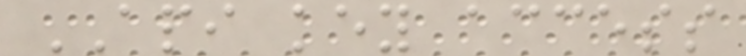API key access
